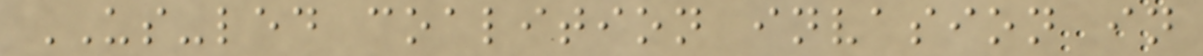US-led coalition invasion in
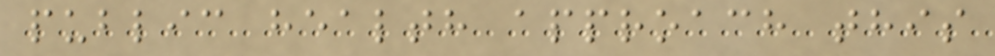public health approach this
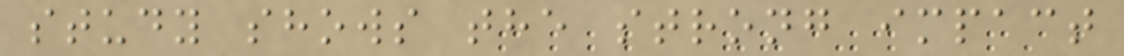study shows the strong impact
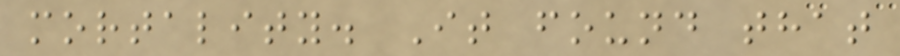mortality. It found that
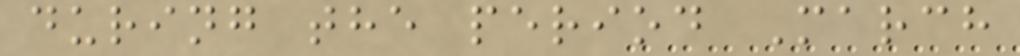during the period March
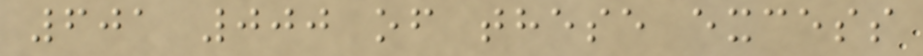601 000 of these excess
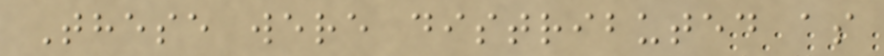These were distributed as
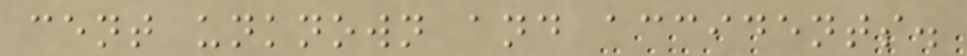cent unknown and accidents.
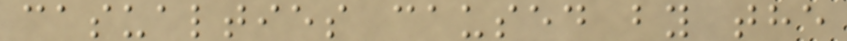casualties caused by the
